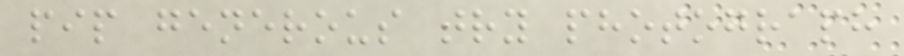pip generous try photograph
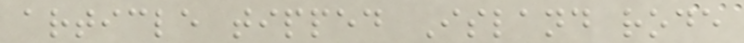article tipped Island rode
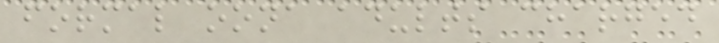formal oona adults charged
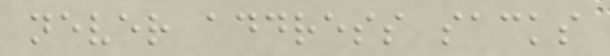never address sacks
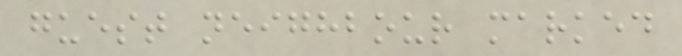guest neighbour marked
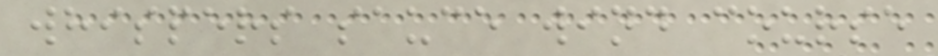whispers sauce wind course
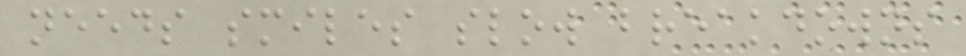needs smiles slow breakdowns
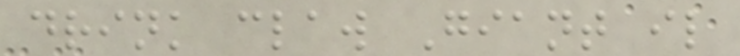drink claw Giant il
